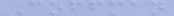Coffman
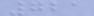721
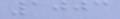1003
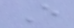E
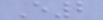E2
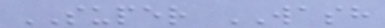SUPER WASH
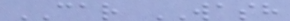CAR WASH
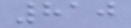810
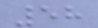58
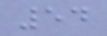54
